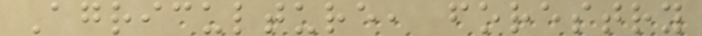Agriculture, forestry
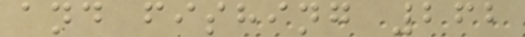and fishing 262
